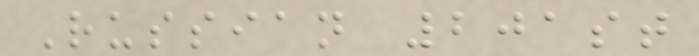Russian 201st
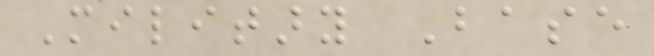Military Base
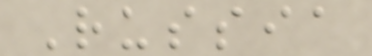Russia
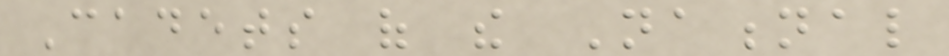Cadets of the National
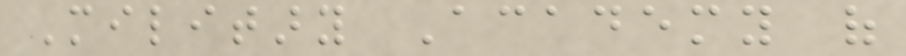Military Academy of
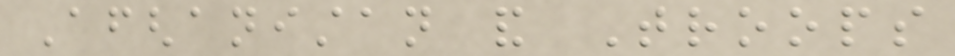Afghanistan and Troops
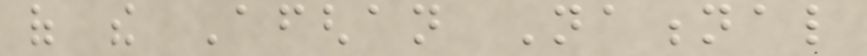of the Afghan National
